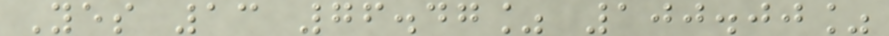Yes 13 76.47% 100.00%
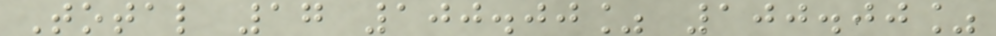Total 17 100.00% 100.00%
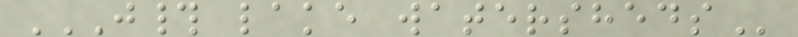J# LAKE WATERSHEDS
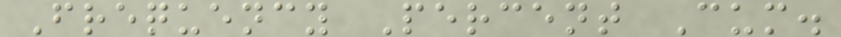Frequency Percent Cum.
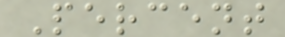Percent
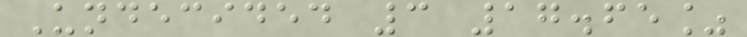Undecided 3 17.65%
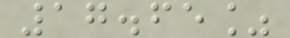17.65%
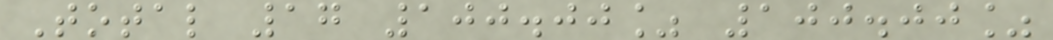Total 17 100.00% 100.00%
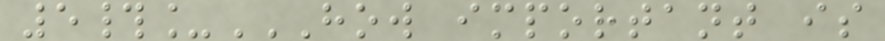5#_HOW IMPORTANT IS
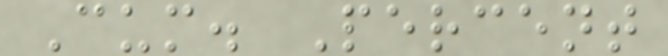Cum. Percent
